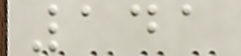141
